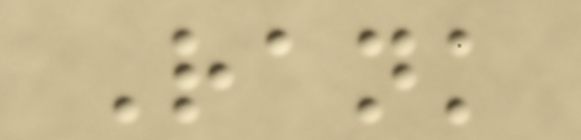Rank
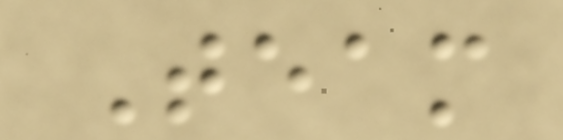Team
